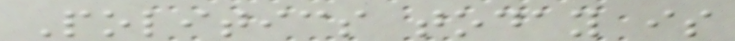Politics today is
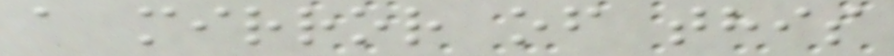a mirror of this
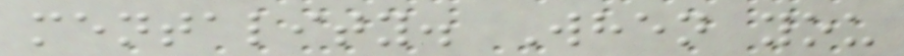mentality. When you
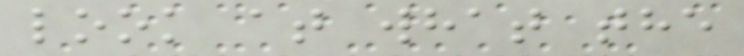look at what the
